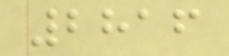2816
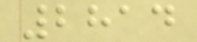2814
